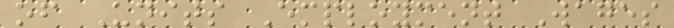of Units Employment Wages
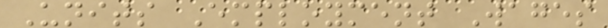Units Employment Wages
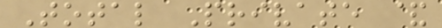Total Private &
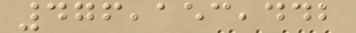476,153,442
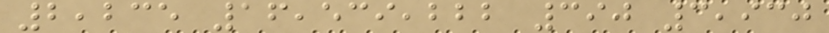2,235 16,539,222 390 3,930
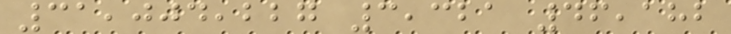31,004,227 3,321 46,182
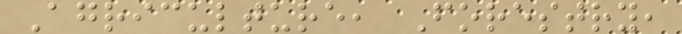Agriculture, Forestry,
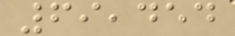69,454
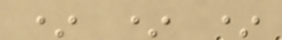* * *
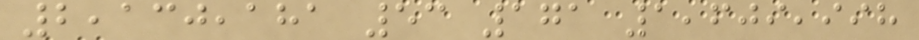2,130,181 53 171 1,609,998
